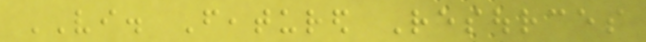VI. Featured Resources
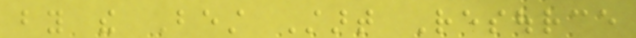by the Best Start Resource
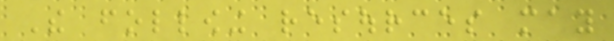The following resources may
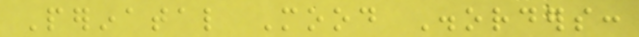Perinatal Mood Disorders:
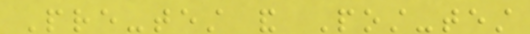Pre-test and Post-test
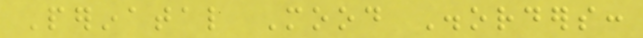Perinatal Mood Disorders:
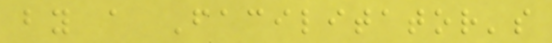by a Facilitator's
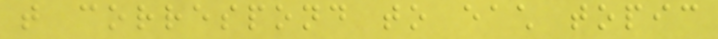that correspond to each topic
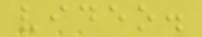video.
